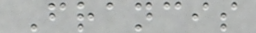Francis
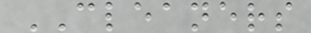CLEANERS
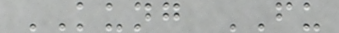KUNG FU
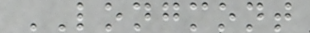LONGMONT
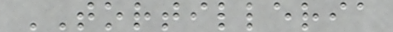TORTILLERIA
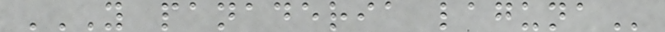Y PANADERIA LAGUNA
